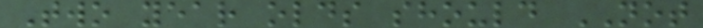Two year olds should NOT
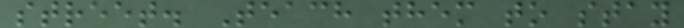street. Teach them to stay
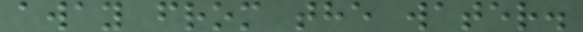away from the water.
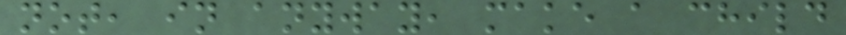not, in anyway, make a child
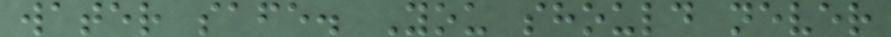water safe. You should never
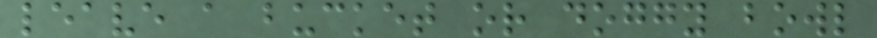leave a bucket or doggy bowl
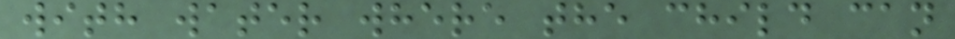with water where the child can
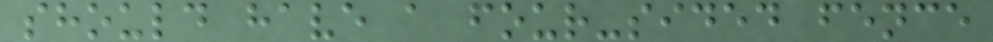should have a four-sided fence
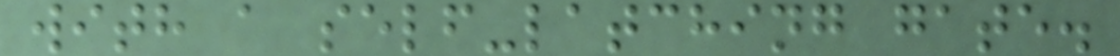with a self-latching gate.
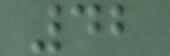42
